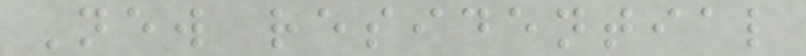New residential
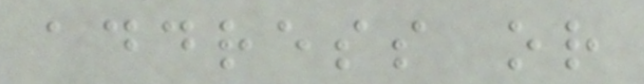address or
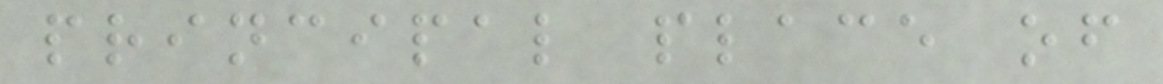principal place of
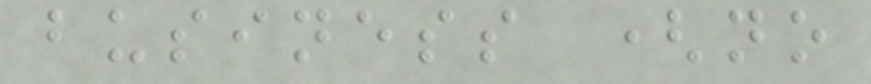business (no
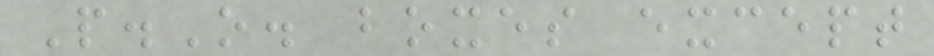P.O. boxes except
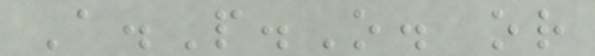A.P.O. or
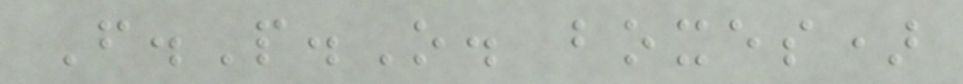F.P.O. boxes)
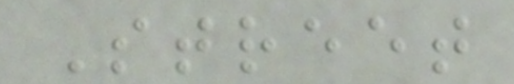Street
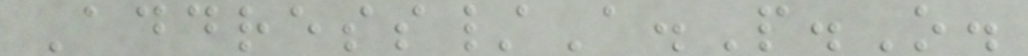Address/A.P.O.
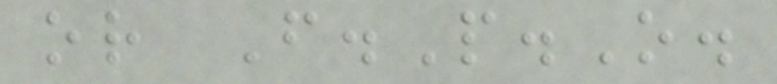or F.P.O.
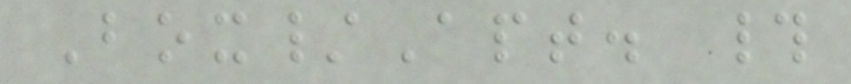Box/Apt. #
